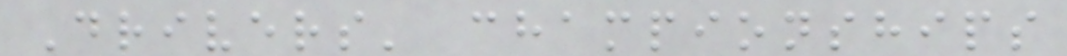Drivers' championships
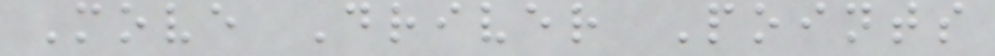Move Driver Points
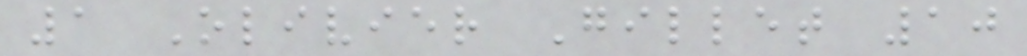1 Olivier Gillet 10
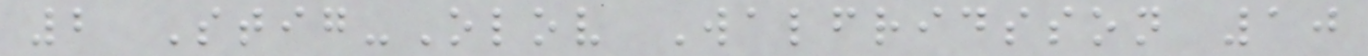2 Stig-Olov Walfridsson 10
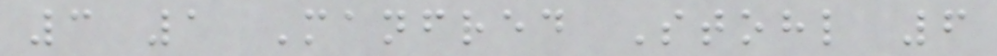3 1 Manfred Stohl 6
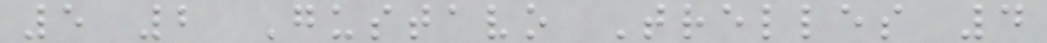5 2 Gustavo Trelles 4
